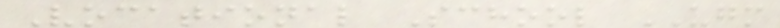Vocational School UGM
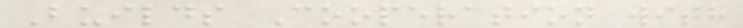Builds Cooperation with
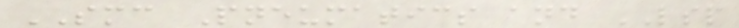SMC Pneumatics and LSP
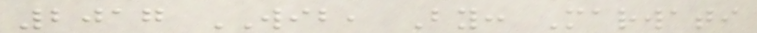2017 WIB, By: Marwati
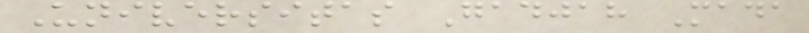Universitas Gadjah Mada
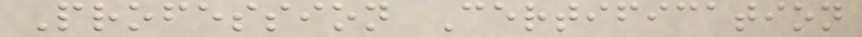Profession Certification
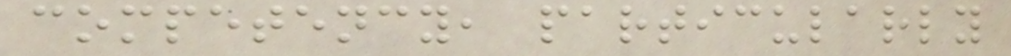competency, particularly
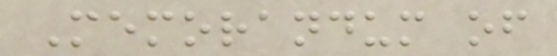Memorandum of
